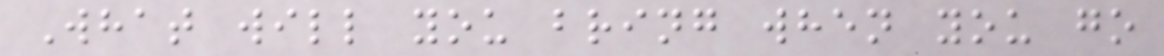What will you bring when you go
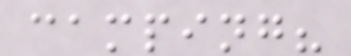camping?
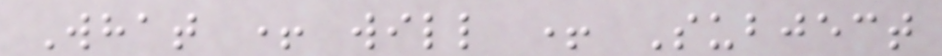What + will + Subject
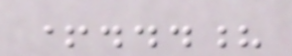+...?
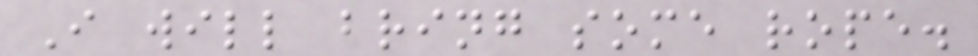I will bring some rope.
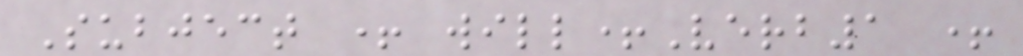Subject + will+Verb1 +
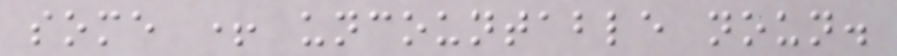some + uncountable noun.
